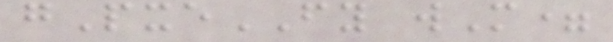gPxeFY wM=
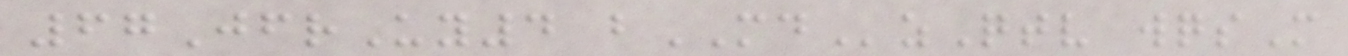67JfrUy4 bMDzQtv wqsM
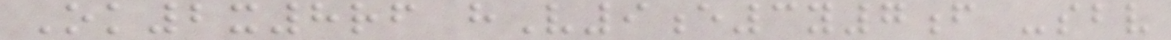Ok2x8rf hV9e3y7f -sbv
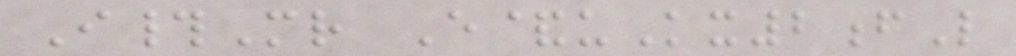I#Mr E&uKx2fL
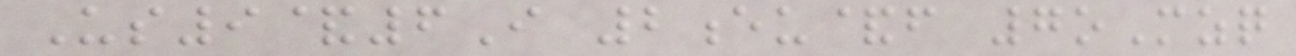Us9&6I 2eu&f 7oMzq
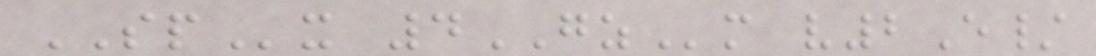SPx 4GZm v2E/
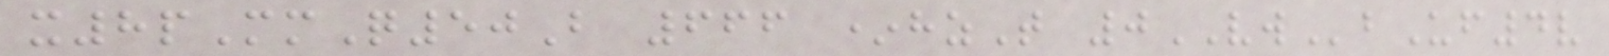x8pMmQ50B 666 *hzT 0VWbUf4v
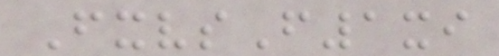FxvsF1xi
